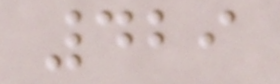429
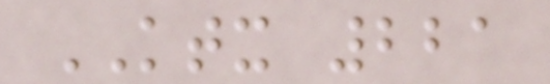KTX 221
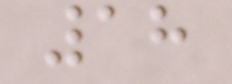18
